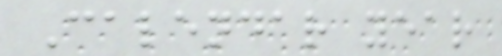Calendar year
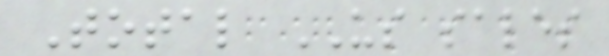Total US sales
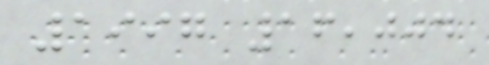1997 16,004
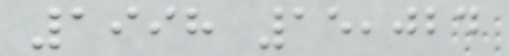1998 15,024
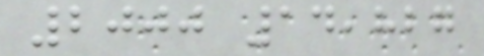2000 14,827
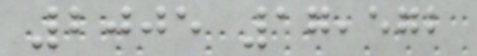2005 17,572
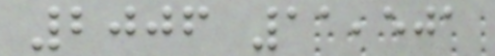2006 11,501
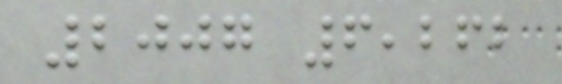2007 6,262
